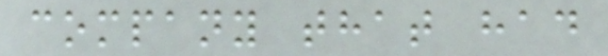company that had
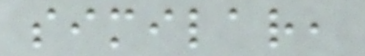similar,
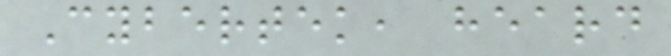Cybertek, heard
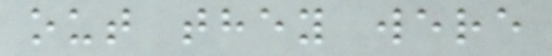out they were
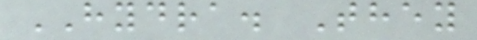HYDRA. They
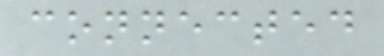connected
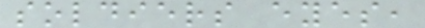soldiers eyes,
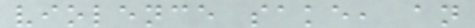violence sake, an
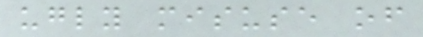ugly misuse of
